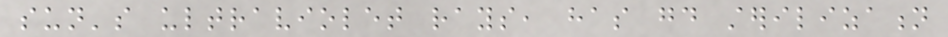sun's ultraviolet rays, has good sterilization
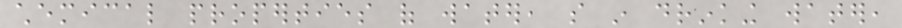chemical properties of water, so in drinking water,
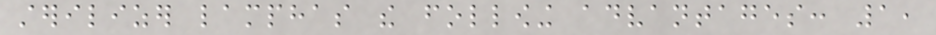sterilizer lamphas the following advantages: 1,
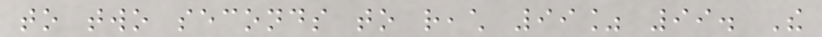to two seconds to reach 99% 99. The
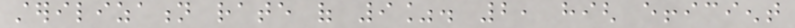sterilization rate of 9%. 2, high efficient
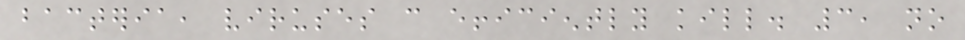bacteria, viruses can efficiently kill. 3, no
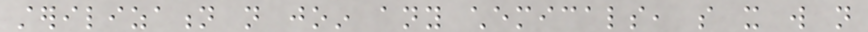sterilization not join any chemicals, so it will not
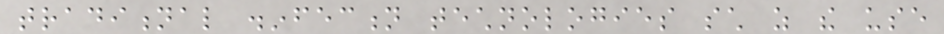traditional disinfection technologies such as the use
